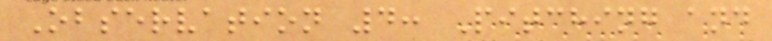Observation 4: Pitching and
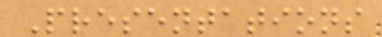Presentations
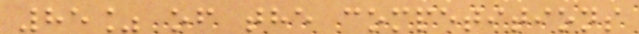85% of the competitions
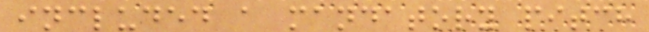included a mandatory pitch
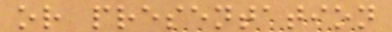or presentation
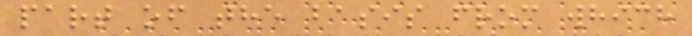part of the basis from which
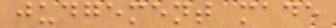judgement made
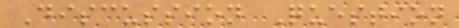Discussion Question
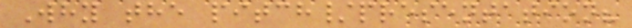Why the pitch/presentation?
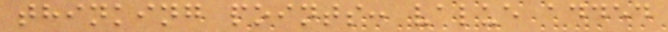thinking points: value added
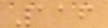116
